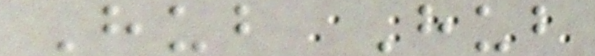Hub Hub
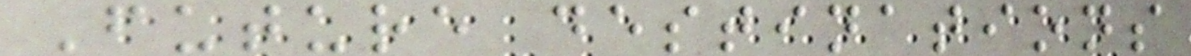Future destinations
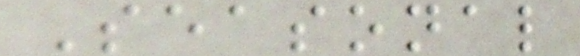Seasonal
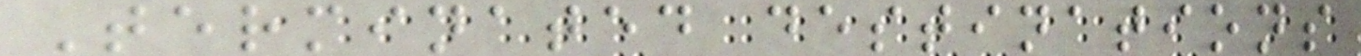Terminated destinations
